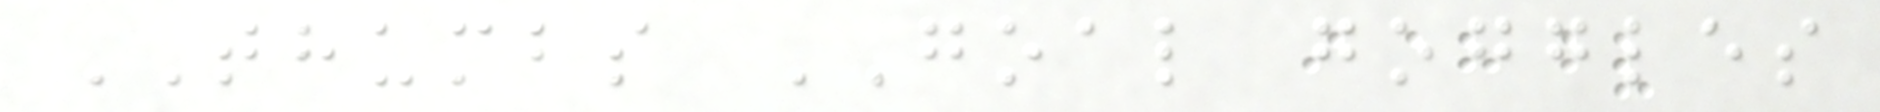THUMBS GOAL goggles
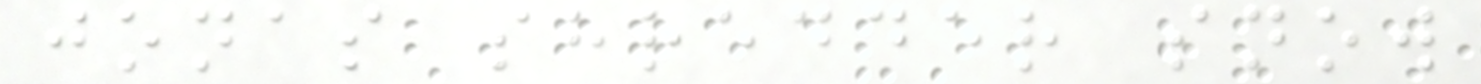jonas shredder snow
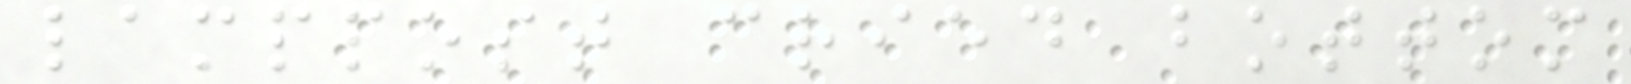lamppost cried bottom
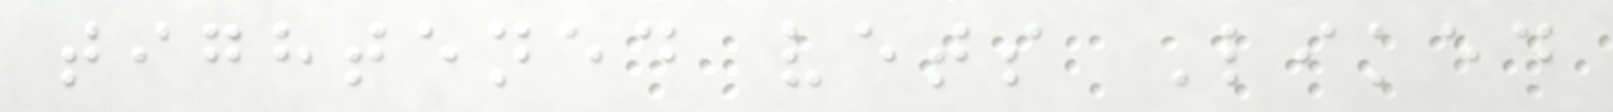tightened vets Liked
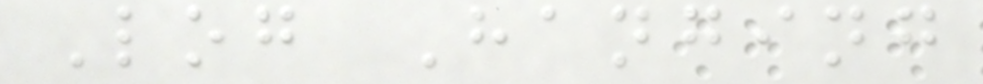Log Hanging
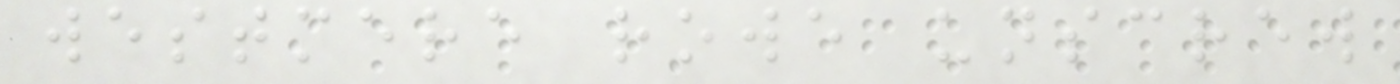westmere rowe unscrew
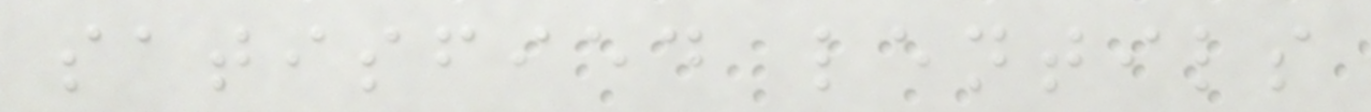satisfied lentils
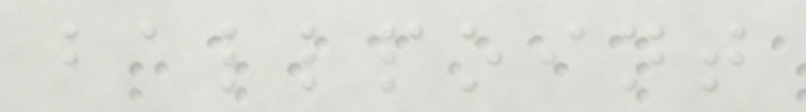ballpoint
